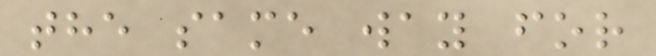the same way for
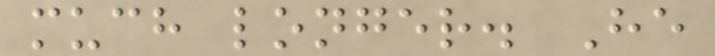much longer. He
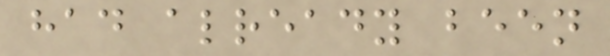had already been
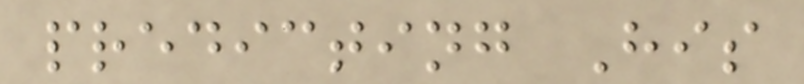predicting His
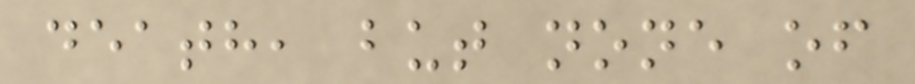death, but none of
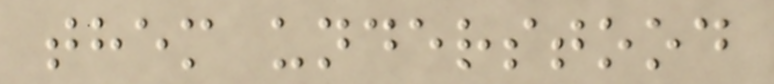them understood
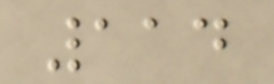114
